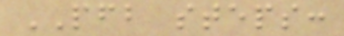PFB steps:
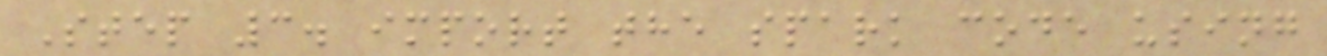Step 3. import the spark code using
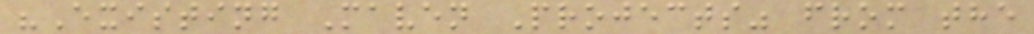"Existing Maven Projects" from the
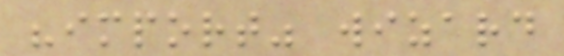"import" wizard
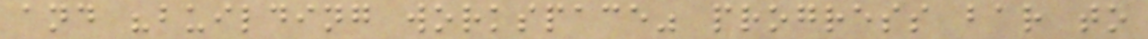and "building workspace" progress bar to
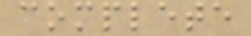complete
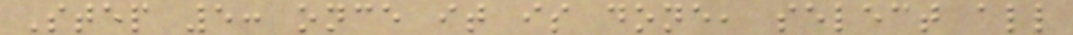Step 5: once it is done, select all
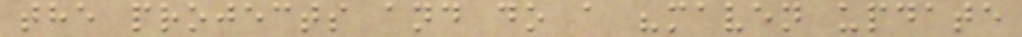the projects and do a "maven update
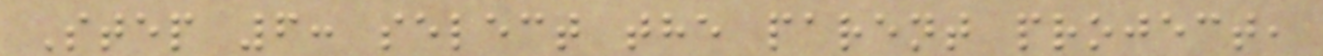Step 6: select the parent project,
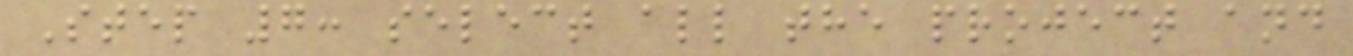Step 7: select all the project and
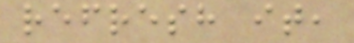refresh it,
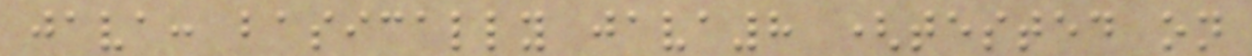java: basically java8 (tested on
